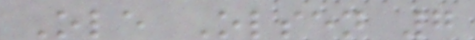Ole Olsen 7
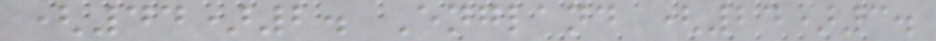(44)2. England (24)3.
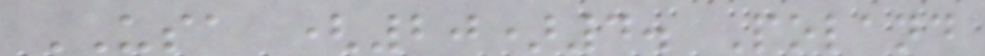USA (20)4. Poland
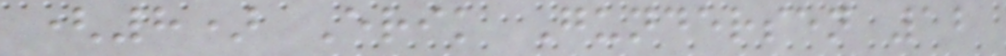(8) Erik Gundersen 12
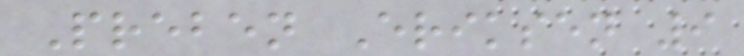Preben Eriksen 9
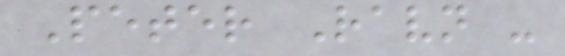Peter Ravn -
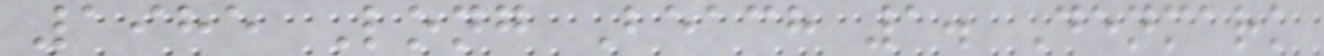1985 Long Beach 1. Denmark
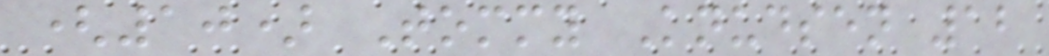(10) Tommy Knudsen 12
